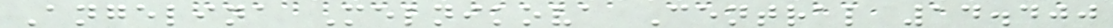Angelina Melnikova Central 14.400
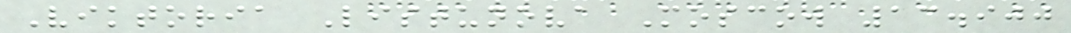Viktoria Listunova Moscow 13.900
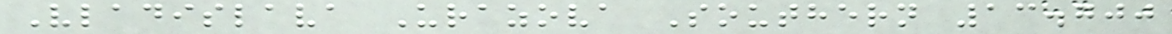Vladislava Urazova Southern 13.700
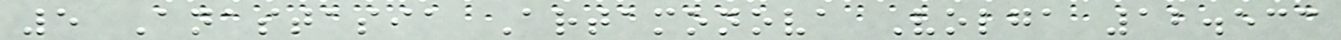5 Anastasia Artamonova Volga 12.533
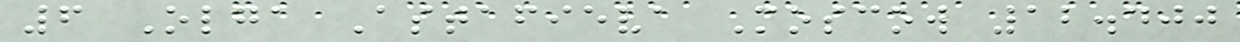6 Olga Astafieva Moscow 12.400
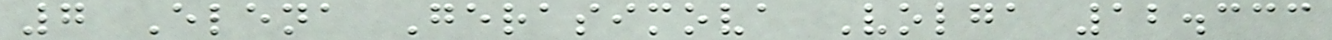7 Elena Gerasimova Volga 12.333
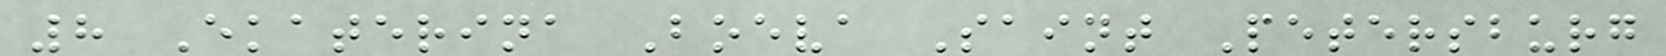8 Ekaterina Boeva Saint Petersburg
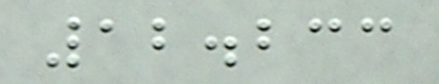12.233
